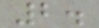2.
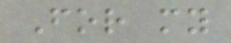For my
